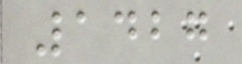1427
